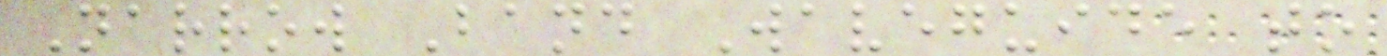Narrow Band Waveguide to
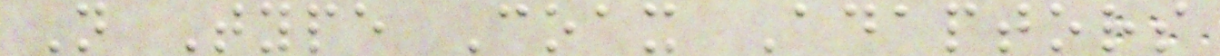N Type Coax Adaptors
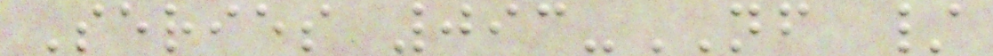Series 093-NF /
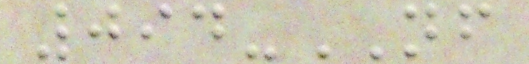094-NF
